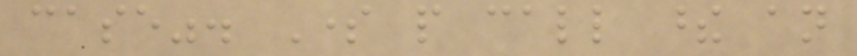case". Some people call these an
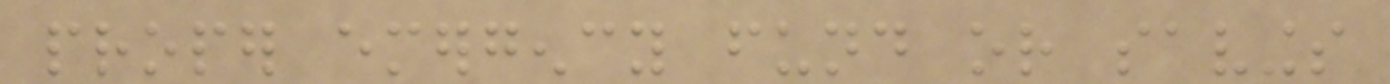proper emergency fund or savings
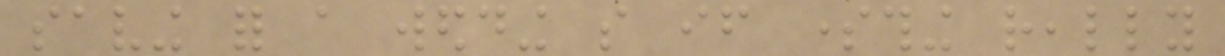saving for a wedding so if something really
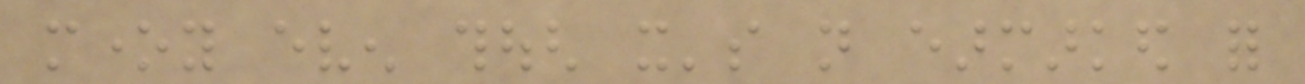money even though it's not earmarked for
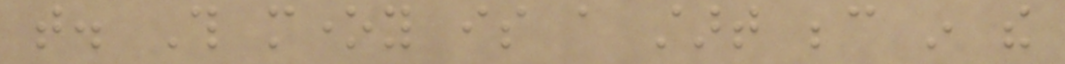that. This money is a start because in the
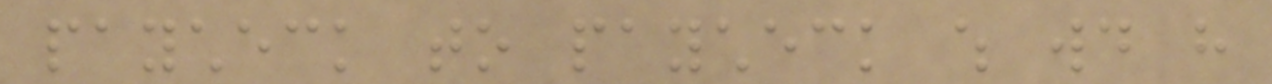paycheck to paycheck which would have
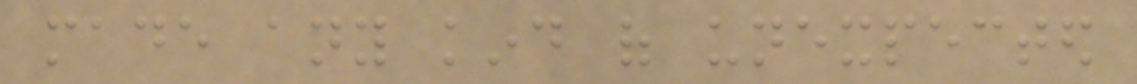made any kind of unexpected
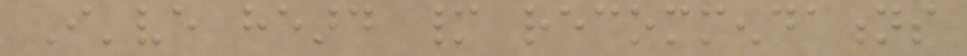I've heard many recommendations
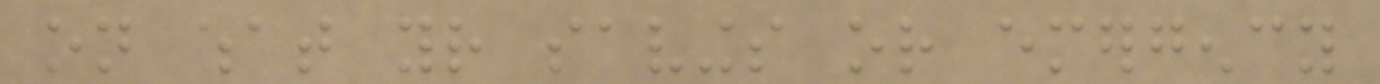on what your savings or emergency
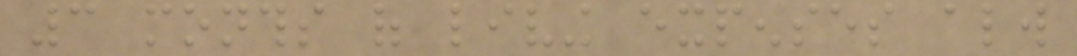3 months of living expenses always
